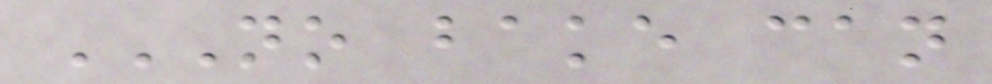NO BAKE CAN
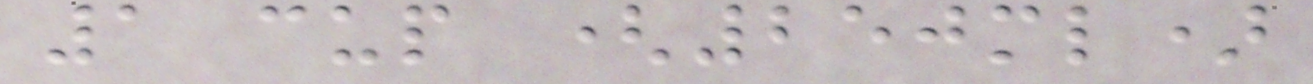1 cup (250ml)
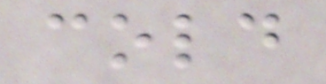cold
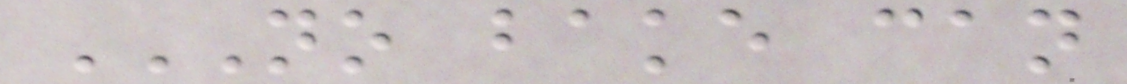NO BAKE CAN
